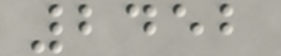2452
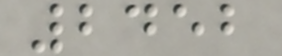2452
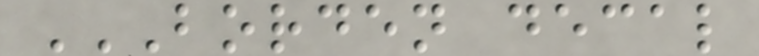BORDEN DECAL
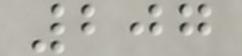207
